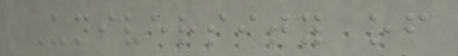University of
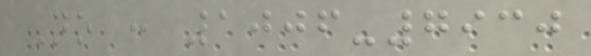No : 1006-7930
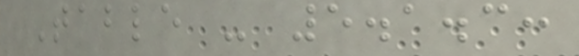Table - 5.1.3:
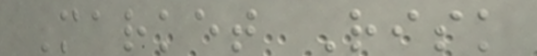Market Risk
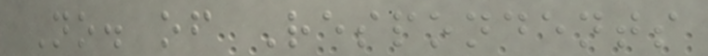No. of Respondents
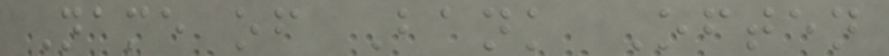Name of Bank Often
